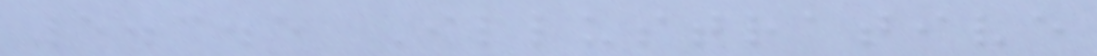5.3.5 Illustrative
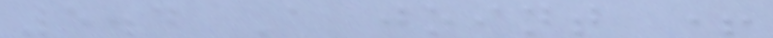5.4 A joint +
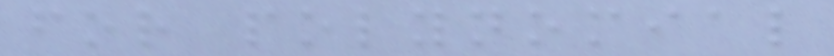for polynomial
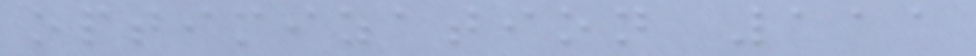optimization 111
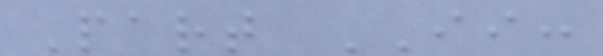Part II:
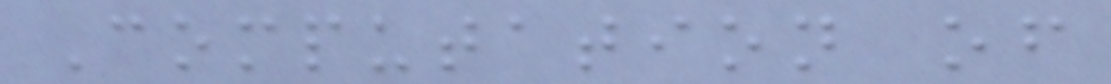Computation of
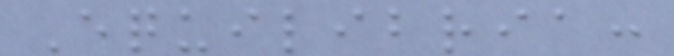Equilibria:
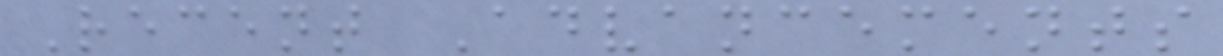Recent Advancements
